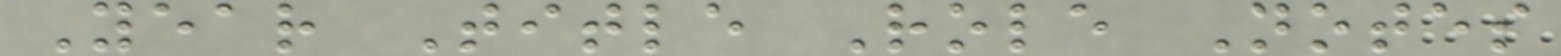Year Title Role Notes
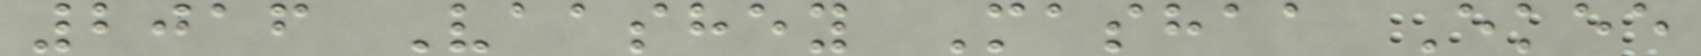2016 Vaashey Mashaa Ekee
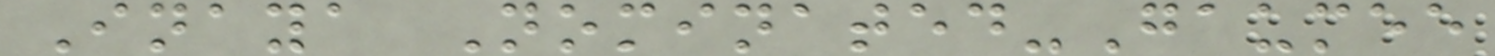Inaya Nominated-Gaumee
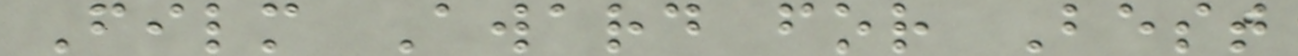Film Award for Best
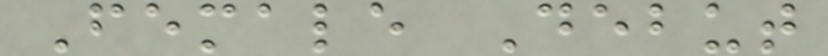Female Debut
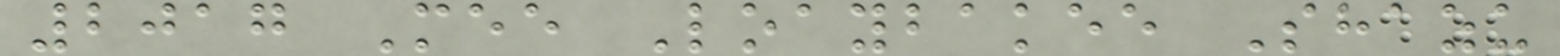2017 Mee Loaybakee Shazu
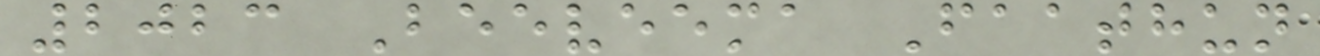2023 Beeveema Faathun
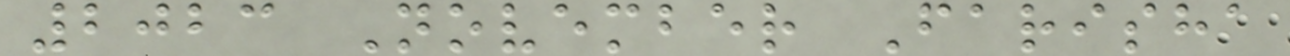2023 November Farisha
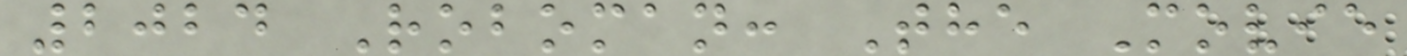2024 Roboman: The Movie
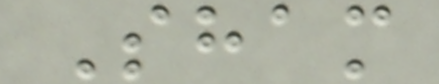Sham
